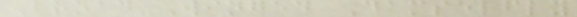Broad-Winged Damselfly
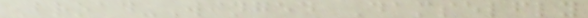Broad-Winged Damselfly
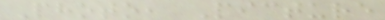Photo, Picture
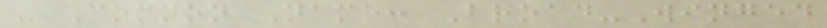- Common Name: Broad-Winged
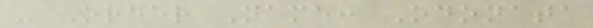- Order Name: Odonata
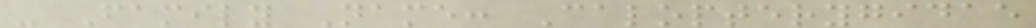- Family Name: Calopterygidae
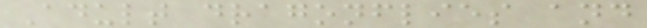Adult dragonflies and
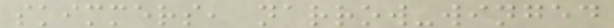skimmers, narrow-winged
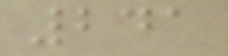241
